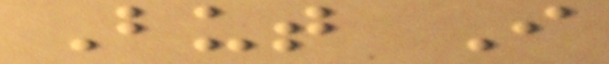But I
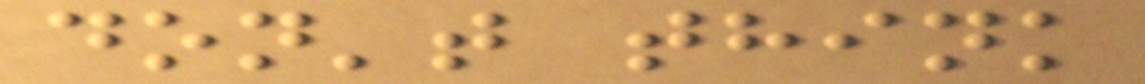don't think
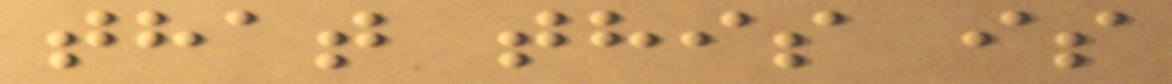that this is
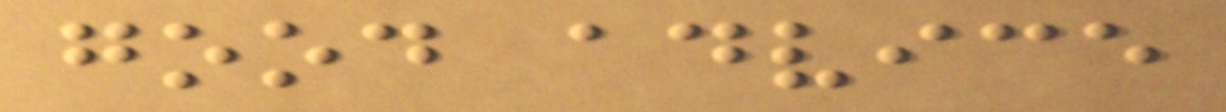good advice
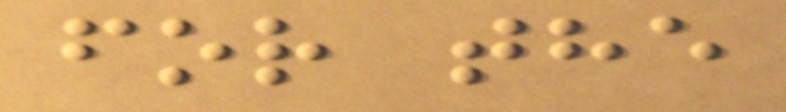for the
